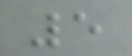5
